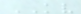KV
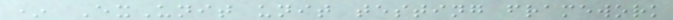* ExUnit unit testing framework
